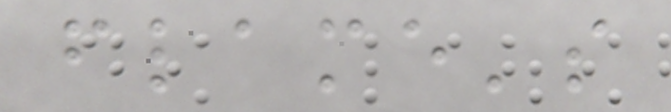flame's
